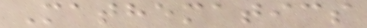Mathematics
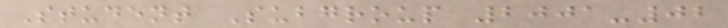Student Subgroup 2001-02
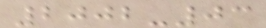2002-03
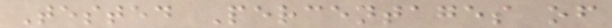Tested Percentages of
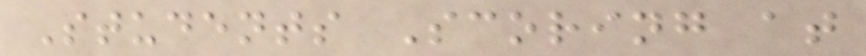Students Scoring at
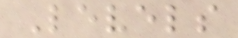Levels
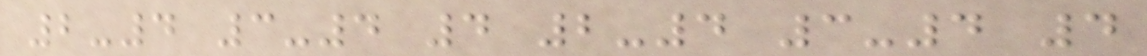2-4 3-4 4 2-4 3-4 4
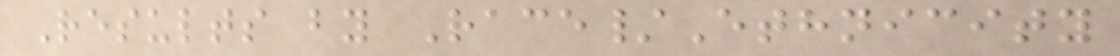Results by Race/Ethnicity
